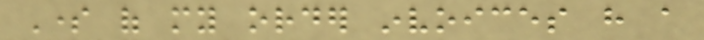Some of my order invoices have a
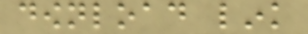download link
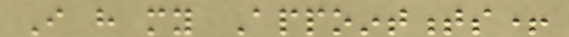I have my Appointments+
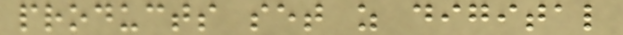products set as digital
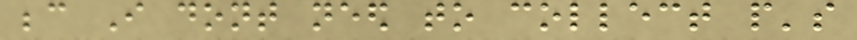because I dont need to collect people's
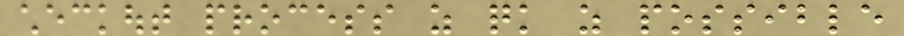checkout process as quick as possible
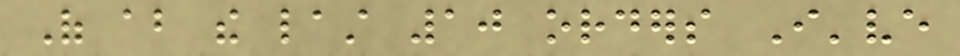Of about the last 10 orders I've
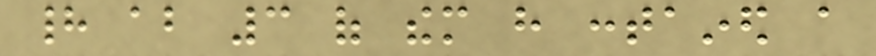had about 3 of them have contained a
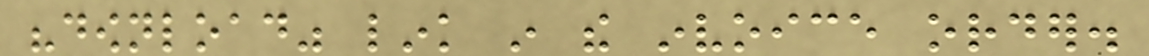"download" link in the invoice order.
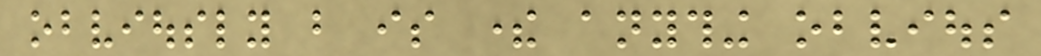obviously but is there anything obvious
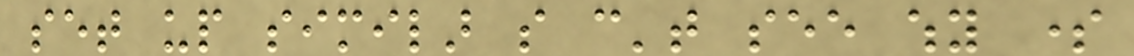set up similar so can't see why some
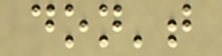don't
